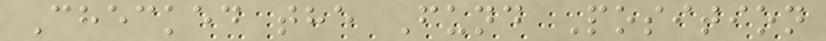Checked the Fund Position
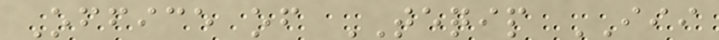Office of TEQIP III
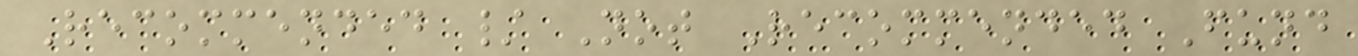Recommended / Not Recommended Fund
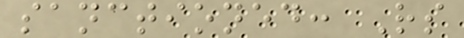sanctioned: Rs
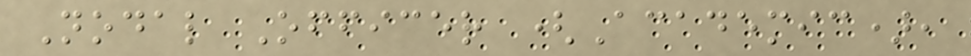Nodal Officer (Academic),
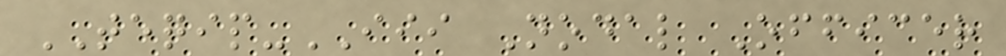TEQIP-III Nodal Officer
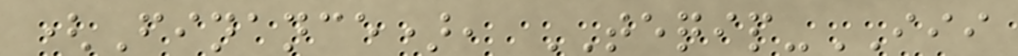(Finance), TEQIP-III
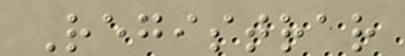Registrar
